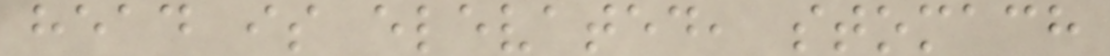head is elevated, stomach
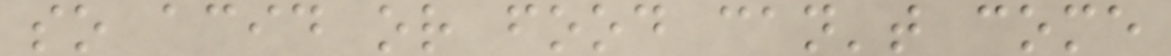so acid or food can't come
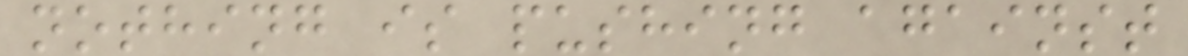nothing is pushing against
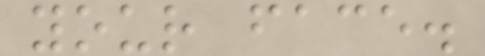your face.
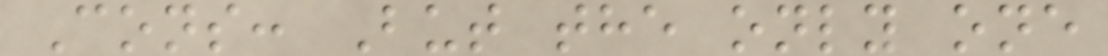Cons: But the only one
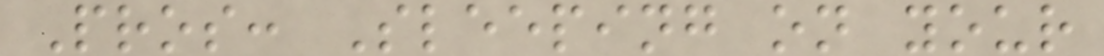Pros: Sleeping on your
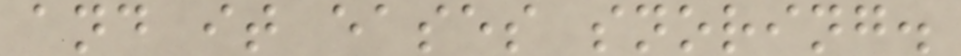and it eases snoring.
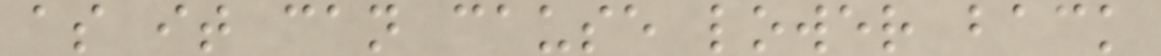as it can cause lower back
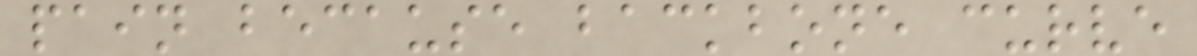pain because backbone curve
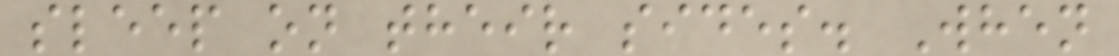sleep on their sides. When
